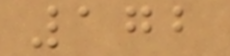172
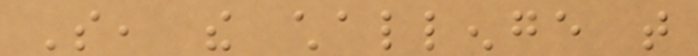So, the challenge that
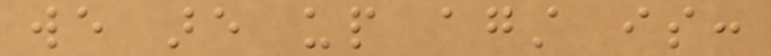we are up against is:
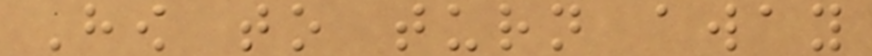How to turn away
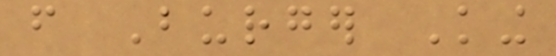from Burger King
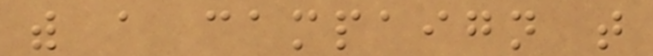with a campaign that
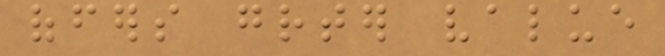offers greater value
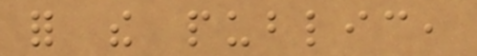for the public,
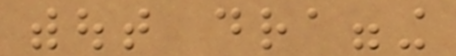without dragging
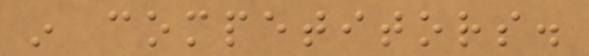in competitors.
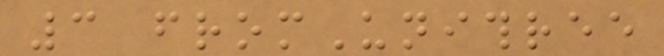3 fromUnithree
